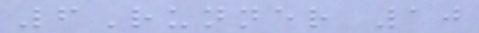6Runner 10
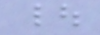|
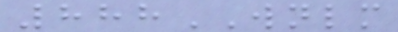888WNLM
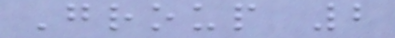Group 2
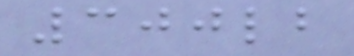300lb
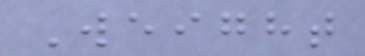Weight
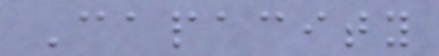Capacity
